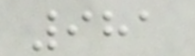981
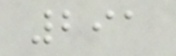291
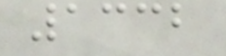1332
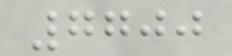7700
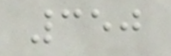350
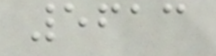5613
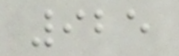925
